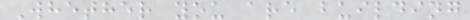Whether you are building
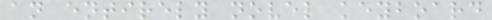an entirely novel keyboard
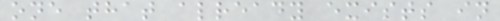one that already exists in
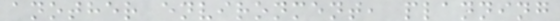another environment, planning
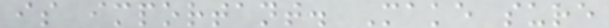is important. Make sure
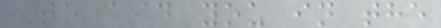To aid you in the
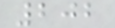202
